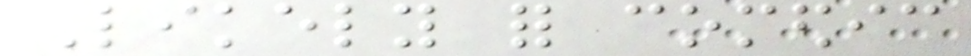Likely for comedic
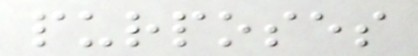purposes
